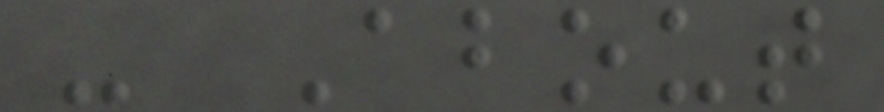- About
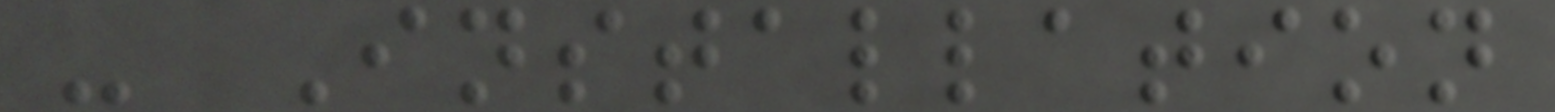- Installation
